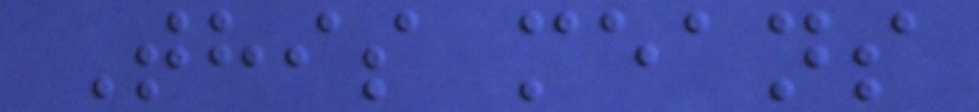This means
